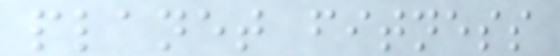planet fitness
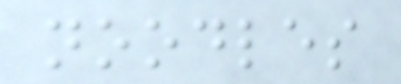noodles
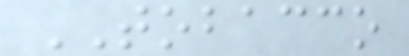TOBACCO
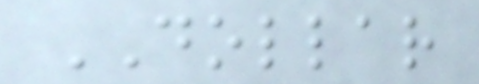DOLLAR
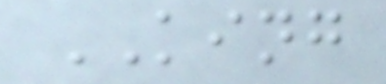KING
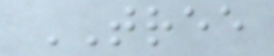TREE
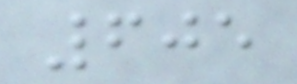605
